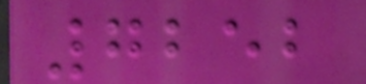7252
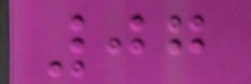07
